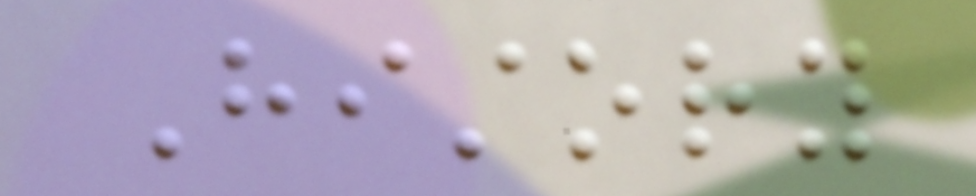History
